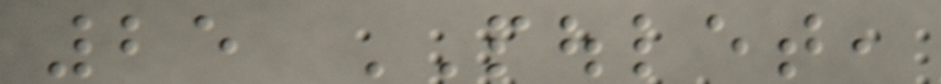25 POULET,
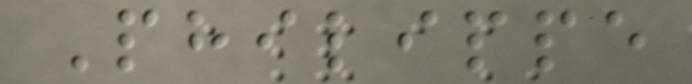Philippe
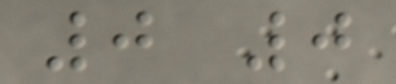0 0
